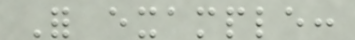For example:
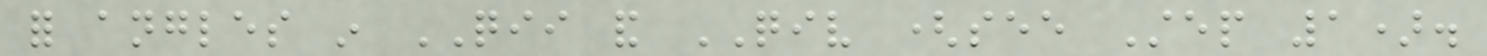for angles in QII and QIV (see Step 1).
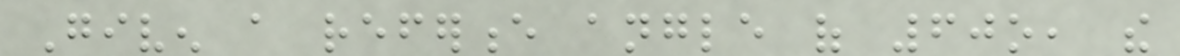Given a reference angle of 60o, the
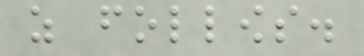as follows.
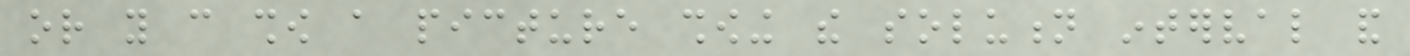or you can show a picture showing the solution interval and
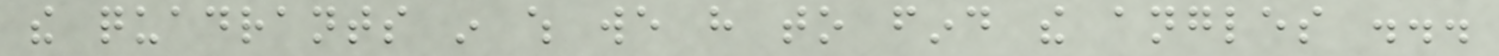the quadrants in which we have to find the angles ...
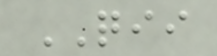QII
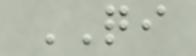QI
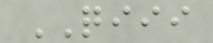QIII
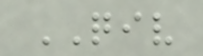QIV
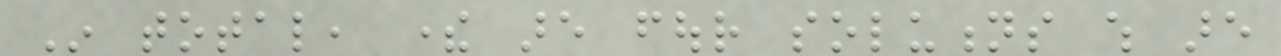In total, there are four solutions which are
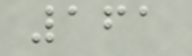161
